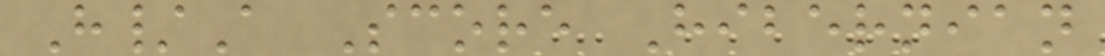H/A Score Hibernian
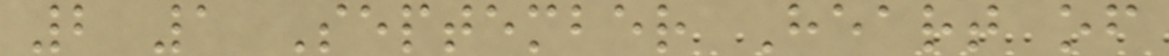2 1 September Heart of
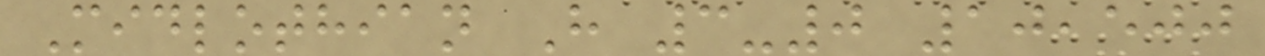Midlothian H 3-0 10,500
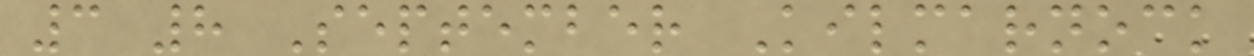3 8 September Kilmarnock
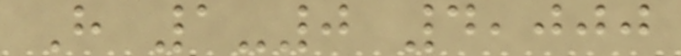H 1-0 4,000
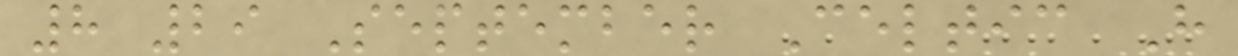8 29 September Celtic H
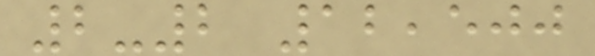2-2 12,500
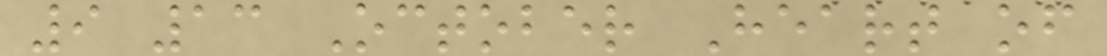9 13 October Heart of
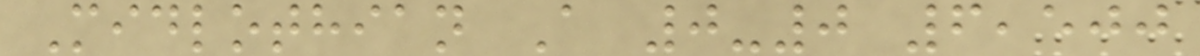Midlothian A 0-0 6,500
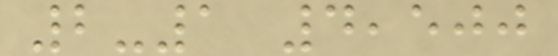2-1 4,500
